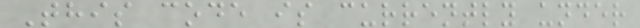This code is currently under
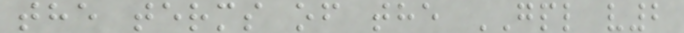the terms of the GPL v2
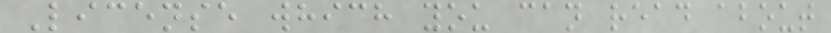License which you can read about
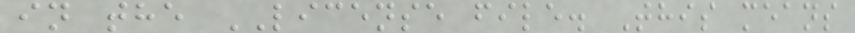in the LICENSE file. This means
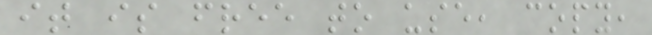it is free to use, copy,
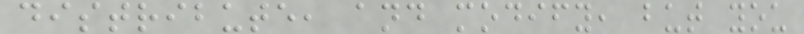distribute, and modify, but you
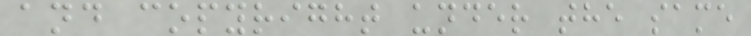and copyright under the same
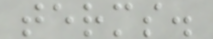terms.
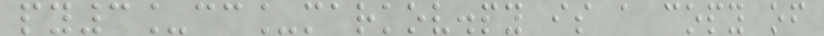py3_cc_markov.py is a copy of
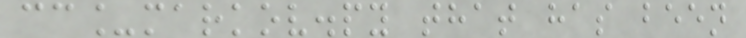cc_markov.py that has been
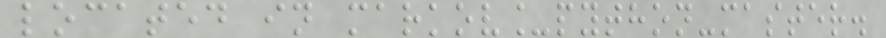located in markov_python-master.
